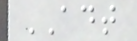ADT
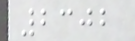2302
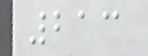213
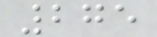275
